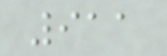911
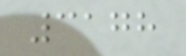3178
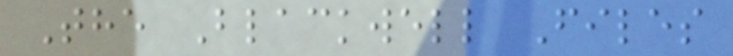The Blackwell Files
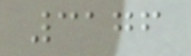3176
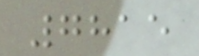7815
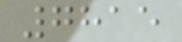7815
